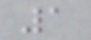1
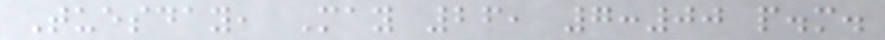Tuesday, May 26, 7:00 p.m.
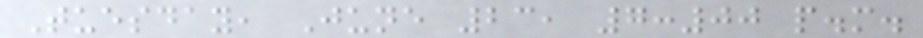Tuesday, June 23, 7:00 p.m.
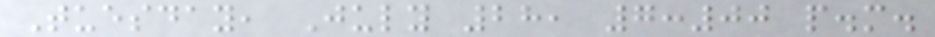Tuesday, July 28, 7:00 p.m.
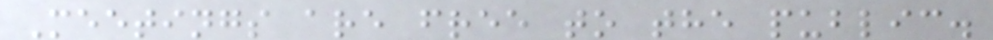Meetings are free to the public.
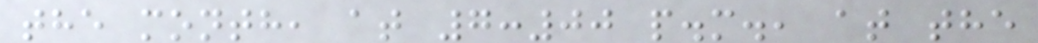the month, at 7:00 p.m., at the
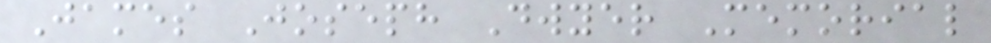James Joseph Dwyer Memorial
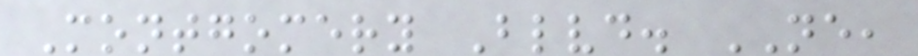Montgomery Blvd. NE,
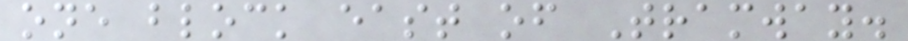one block east of Tramway.
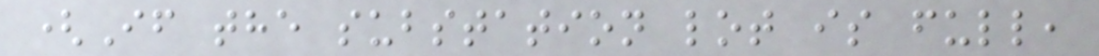(If the substation lot is full,
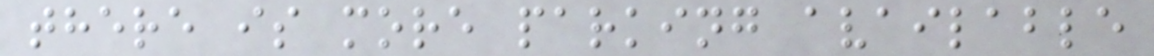there is more parking available
